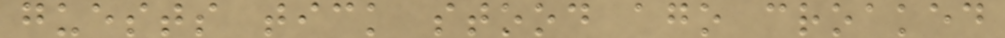guests tick stood ago croaked
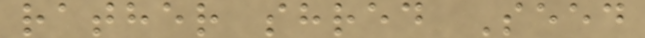rather shred Seed
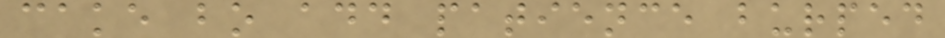cake bo add patience burped
